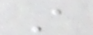A
